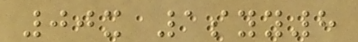00x 1syy8
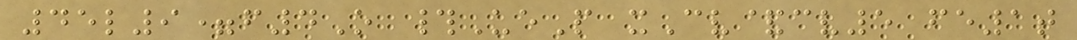45l9=f4O #UeP xCv&cv5 fe1t
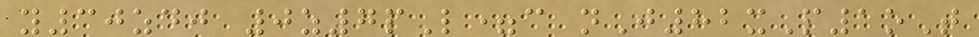y30zdj 0z7pL=c nJ82xP1oT
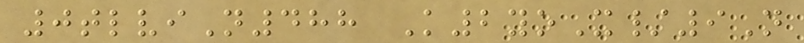0tlviN488 K2yoX/9N
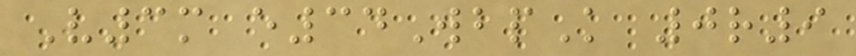V3m e34WbpK 0r9
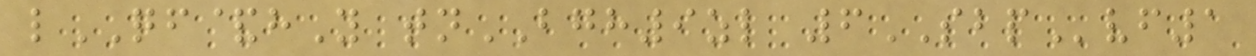lQF&hY tnBGH9zl 6SBPvf1
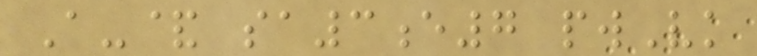A-& sa3e7 pwVk
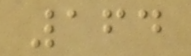164
